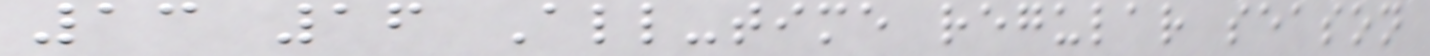13 16 All-time regular season
